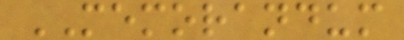MEMORANDUM
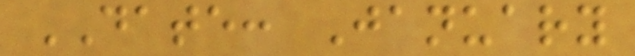DATE: January
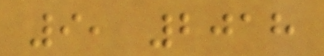9, 2018
